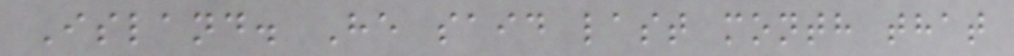Island. He said last month that
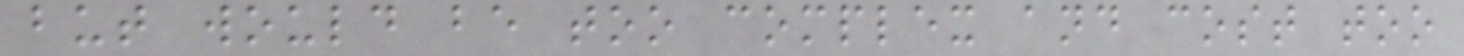but would be too complex and cost too
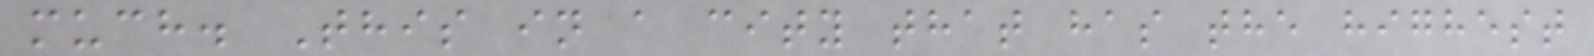much. This in a city that has the highest
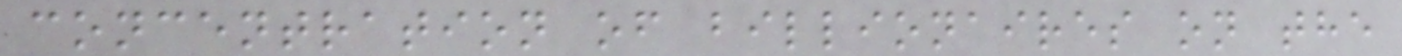concentration of billionaires on the
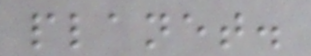planet.
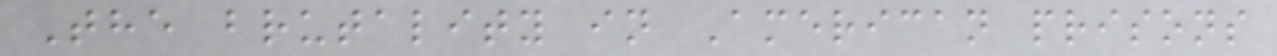The brutality in American prisons
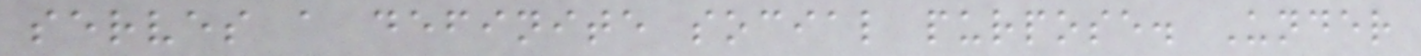serves a definite social purpose. Under
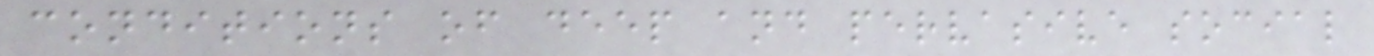conditions of deep and pervasive social
